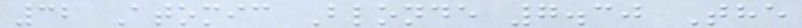32 Atomic Blonde 7.30 The
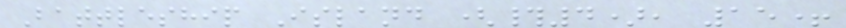Battleship Island (#4), 15+
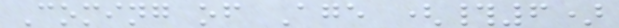Coming of Age (#6)
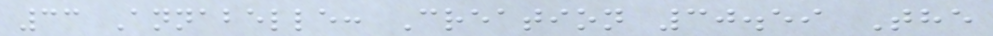33 Annabelle: Creation 30.59 The
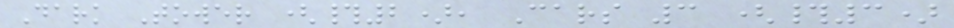Dark Tower (#2), Cars 3 (#3)
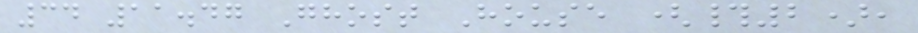34 11.47 Ghost House (#2),
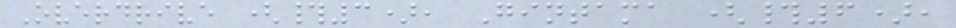Overdrive (#3), Gintama (#6),
